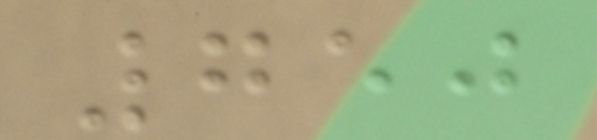750
